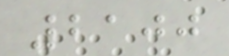2100
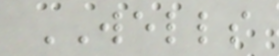WELLS
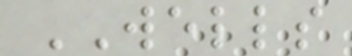WELLS
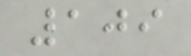109
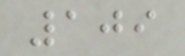109
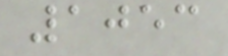1053
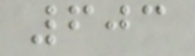603
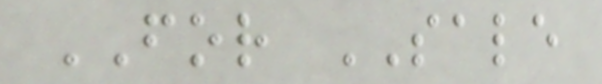FOR SALE
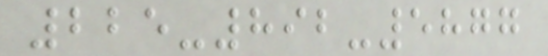225-892-5877
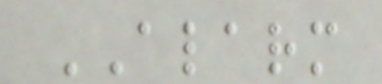ALARM
